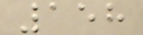158
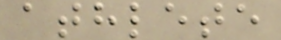athlete
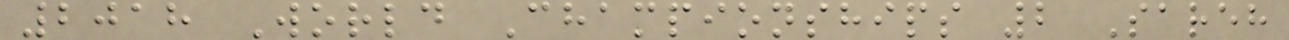2018 World Championships 2 Sareh
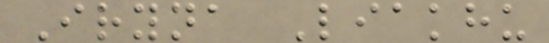Iryna Liakhu
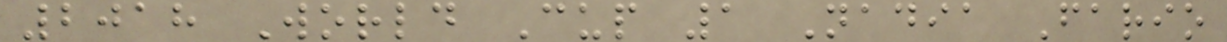2018 World Cup 1 Nadia Fario
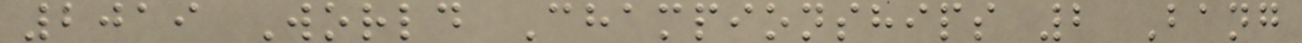2019 World Championships 2 Bang
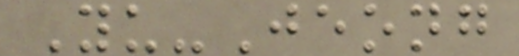Yu-Jeong
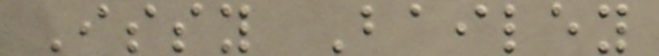Issy Bailey
